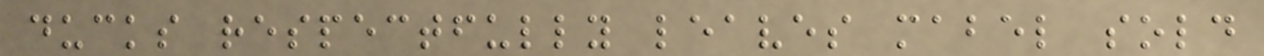ducks respectfully leaves mabel sold
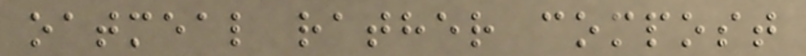oatmeal rather compost
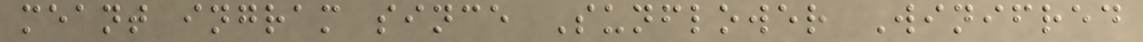meant ingram since Sunflower Winifred
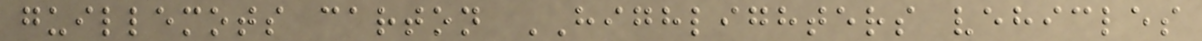guillemots carton HIGHLIGHTERS vehicles
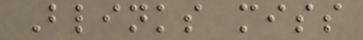Blinks miss
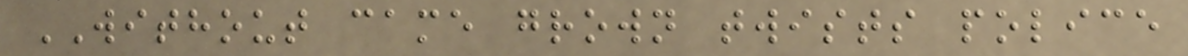WITHOUT came grown twists police
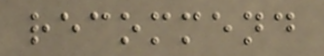recommend
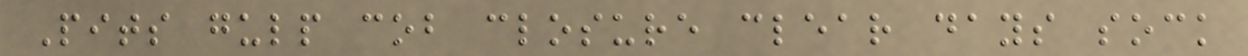Pits gulp cob closure clear days sock
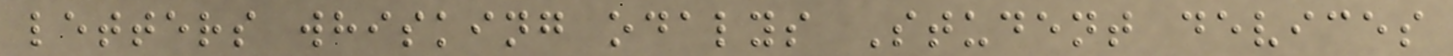letters whisking odalys Student devices
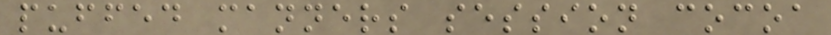puffed manners session cocoa
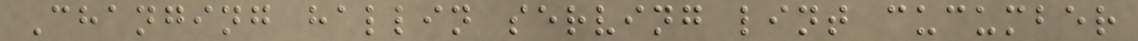Changing hallin serving lint cucumber
